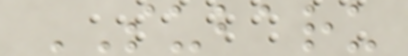SUBARU
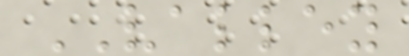VALLEY
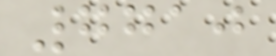7710
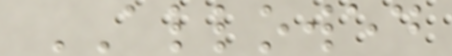ALLOWED
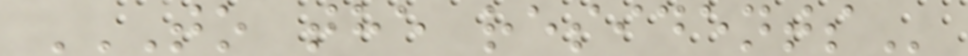TO THE RESIDENTS
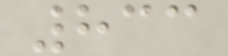833
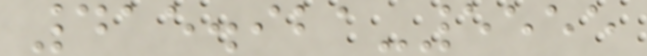415.921-5555
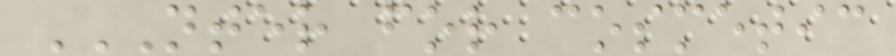NTER FOR COSMETIC
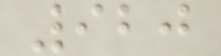920
